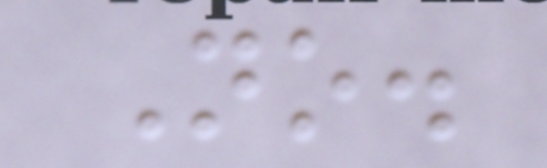No.
